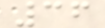36
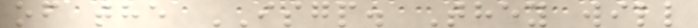of the ISGP. They will
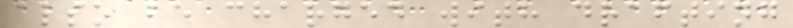also be charged with drafting
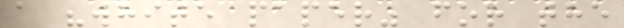a "white paper" for the
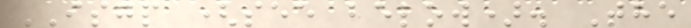ISGP (see below). The
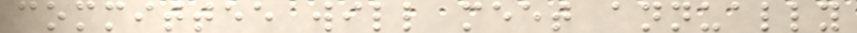committee will meet annually
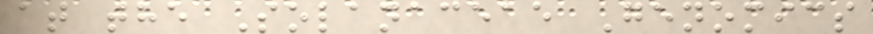at the Solanaceae Genomics
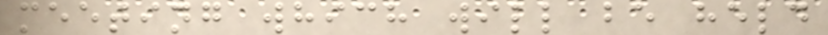meeting which will be held
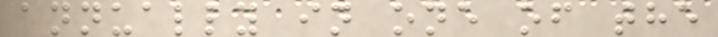annually in one of the
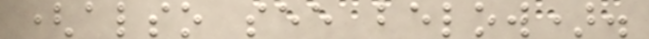(also see below).
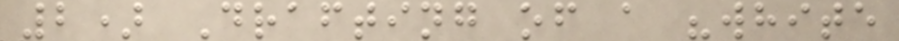2) Drafting of a "white
